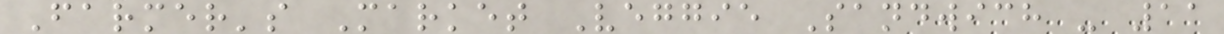Farmer's Market Veggie Sandwich - 11
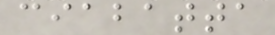ciabatta
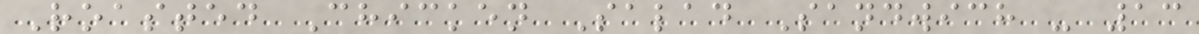Roasted Chicken Salad Sandwich - 13
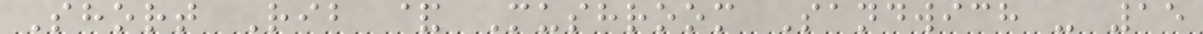Short Rib & Mushroom Sandwich - 15
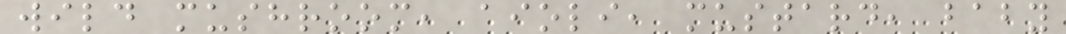wild mushroom, aioli, mustard, baby
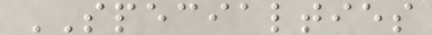SPECIALTIES
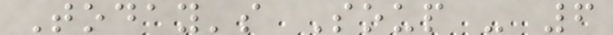Today's Soup - 6
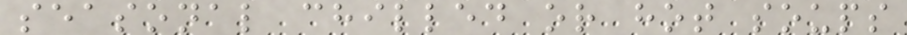seasonal chilled or hot soups
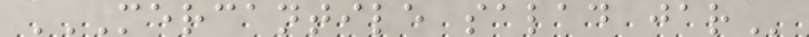MERCANTILE SALAD JAR
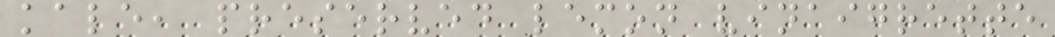kale, preserved lemon vinaigrette
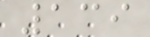139
